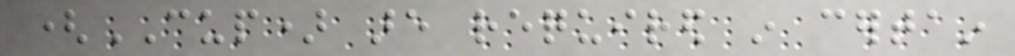(CUP) are required in certain
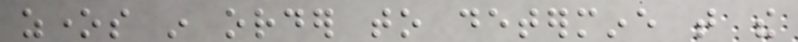zones in order to determine that the
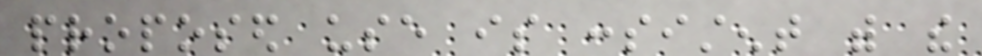proposed use is consistent with the
